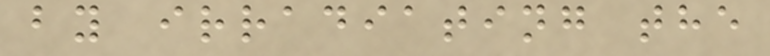by irradiating the
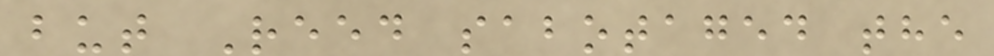but Reed sabotaged the
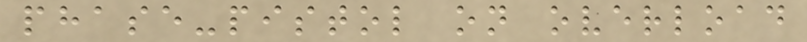phase-pistol on overload
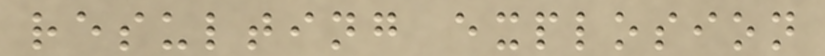resulting explosion
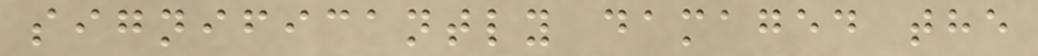significantly damaged the
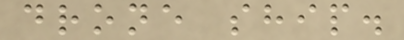drone ship.
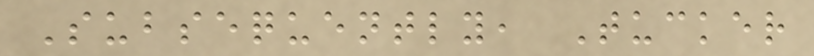Subsequently, Tucker
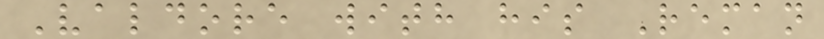Valdore with his Reman
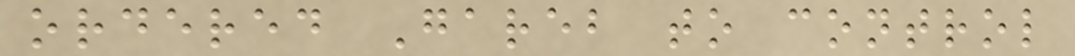ordered Gareb to control
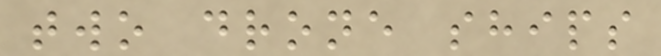two drone ships
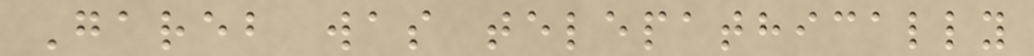Gareb was telepathically
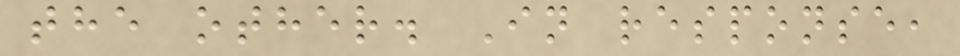the other. In response,
